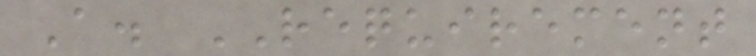A. REQUIREMENT
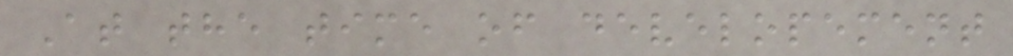At the time of developement
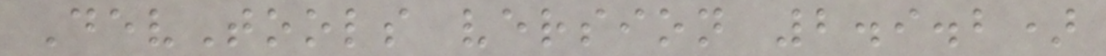DevTools version 2.9.2)
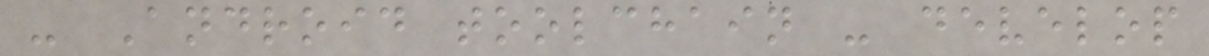- Android toolchain - develop
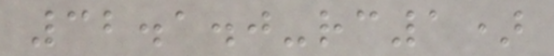32.1.0-rc1)
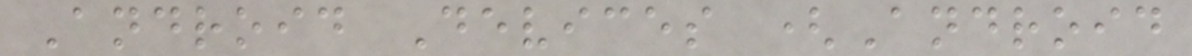Android Devices (Android
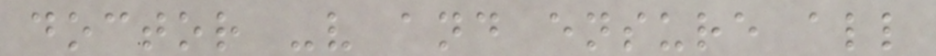doctor -v and ensure all
